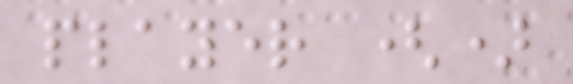player ()
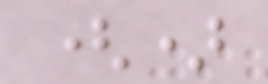()
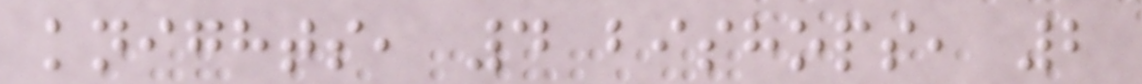knights, 4 bishops, 2
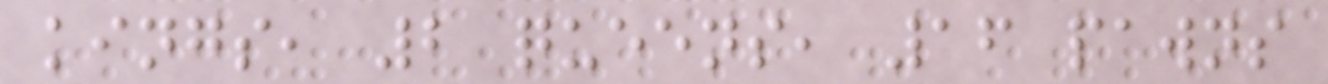kings, 2 queens, 16 pawns
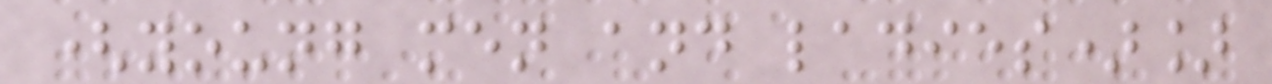(young men and ladies)]
